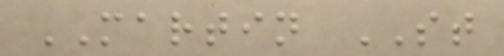MARTIN ST
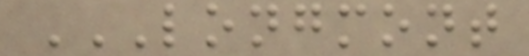LONGMONT
